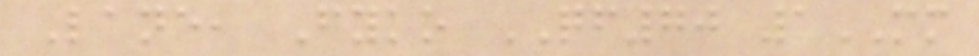Lane, Fyko QF70 1MM
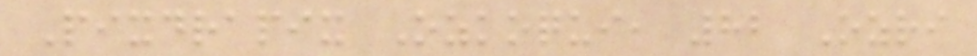Pixdrapix Ozkoqui, 82 Ozri
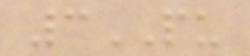3PU
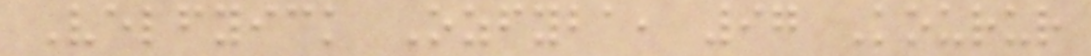Velfyick Ozfyba, 97 Kourur
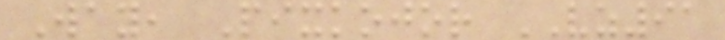Way, Pixkojor VZ91
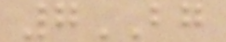7BG
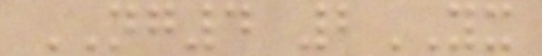NG4 2YX
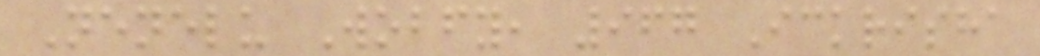Nenelu Wobfy, 967 Ickrisha
